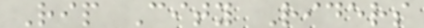Rip City Riders
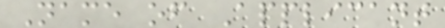Name of Applicant
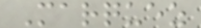Marquez
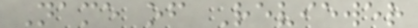Name of Reviewer
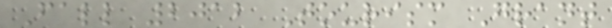Fall 2012 Tourism Grant
